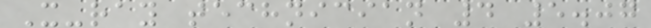X-ray technician 4 5.07
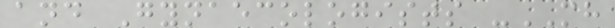and Gynaecologists -MH
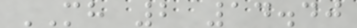MH 2 14.40
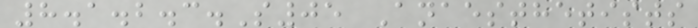8.1.2.3.S05 Anaesthetists
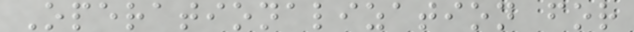Operationalization for
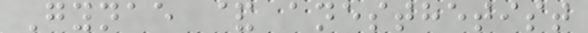Gynae & anesthetist
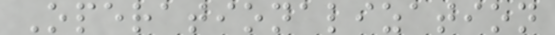Operationalization
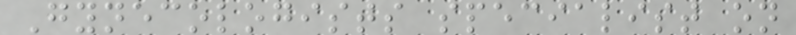Gynecologists specialist on
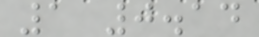1 0.14
